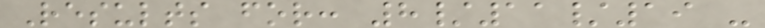Results for: 8/11/19 -
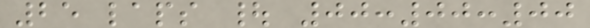25 laps | 00:00:00
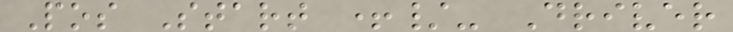Pos Start +/- Driver
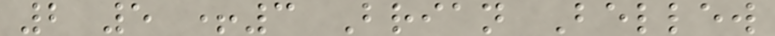2 5 +3 Brian Bellew
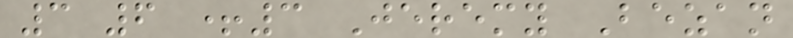3 6 +3 Jeremy Bezan
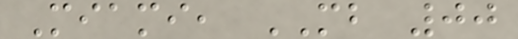Miami, MB 00
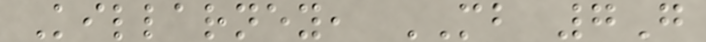Killarney, MB 7G
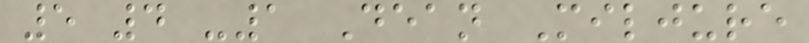5 4 -1 Dean Miljure
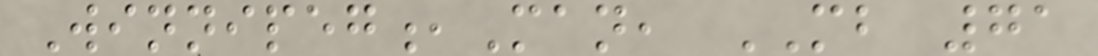Winnipeg,Man, MB 71
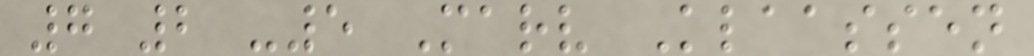7 2 -5 Marv Klaassen
